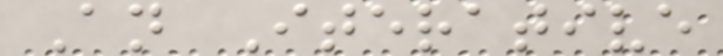An Iterative
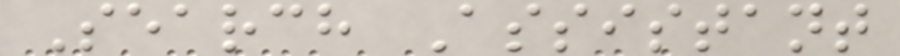Search Assistant
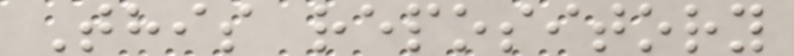This repository
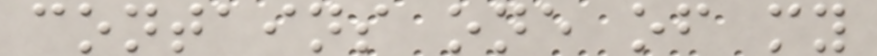contains one of my
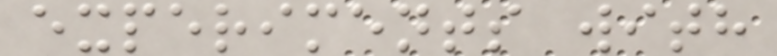experiments with
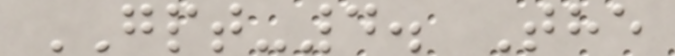GPT-4. The
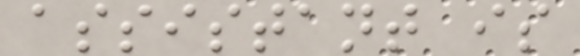assistant is
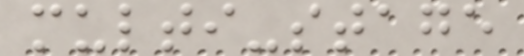multi-stage
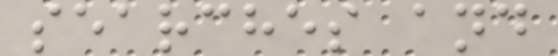searches and
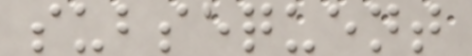subsequent
